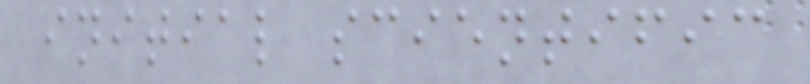initial scientific
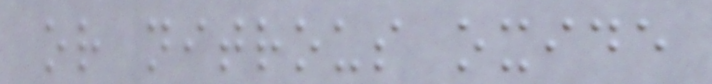or nitrous oxide
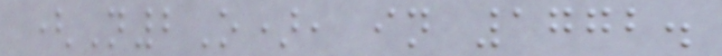(N2O), in 1772.
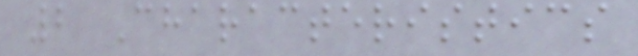2 Characteristics
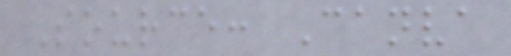Source: Canva
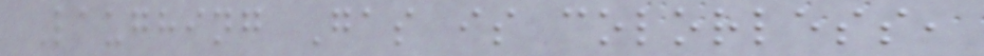Laughing Gas is colorless,
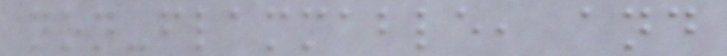non-flammable, and
